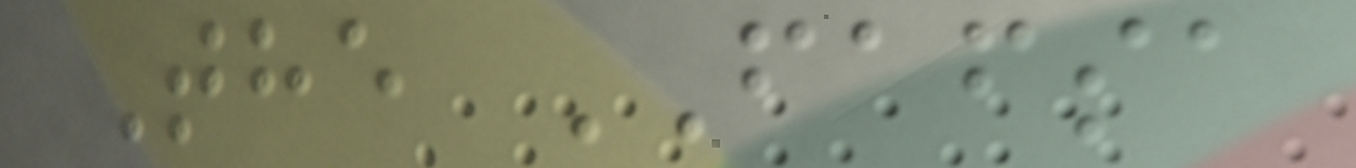The FAFSA
